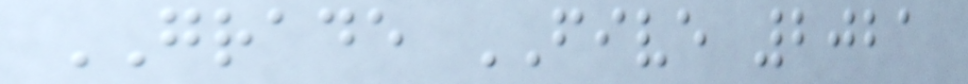GRADE FIVE 2021
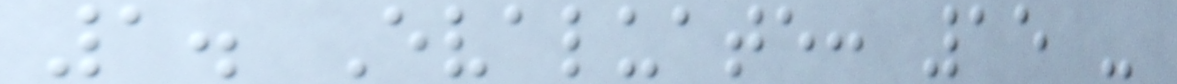1. Evaluate: 15 -
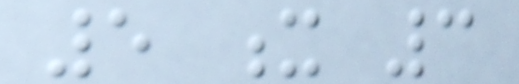5 x 3
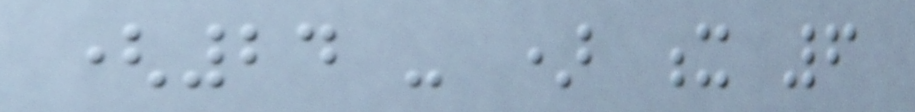(24 - ) x 6
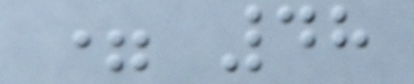= 48
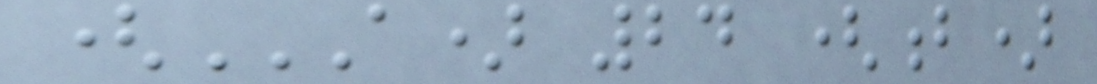(A) 24 (B)
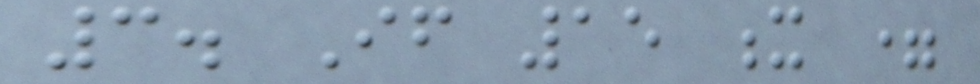3. If 15 x =
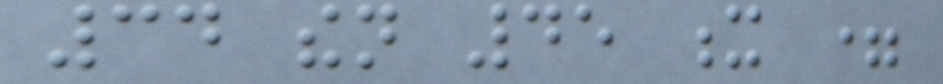34 then 45 x =
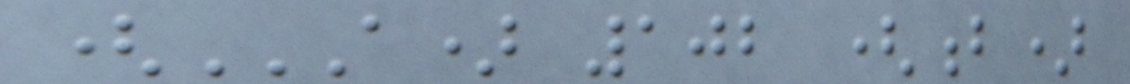(A) 102 (B)
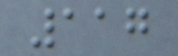117
